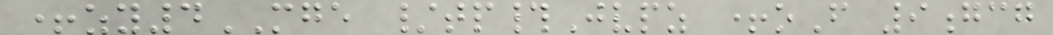+zy4MGE /tp#Jvpz +oF 9gcg
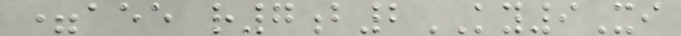=aee r7b2KY9Xi
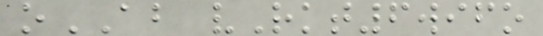oAB vRkt6wifo
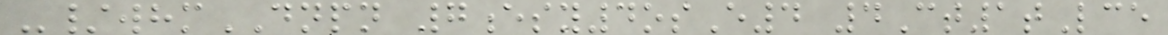-/whmDNPN 7esy4osE4 4Ct1tLce
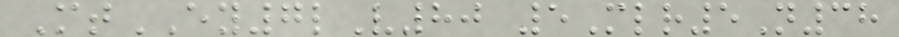MtEY7lV80 5Mlr5N38
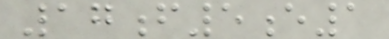17f5e1
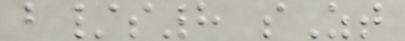b/s8 sZt
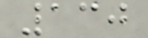130
